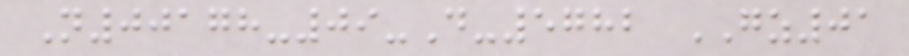N00178-09-D-5782 GZ01
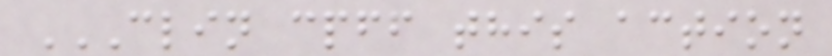CLIN CPFF THIS ACTION
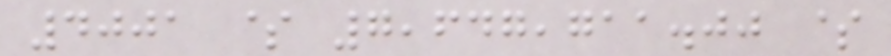4001 $ 7,647,711.00 $
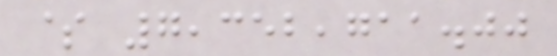$ 7,352,711.00
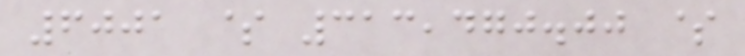6001 $ 313,470.00 $
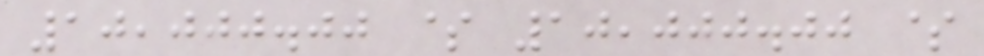10,000.00 $ 10,000.00 $
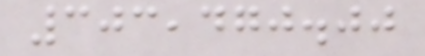303,470.00
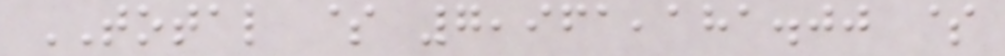TOTAL $ 7,961,181.00 $
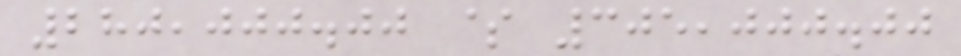280,000.00 $ 305,000.00
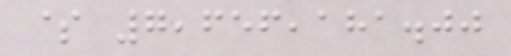$ 7,656,181.00
